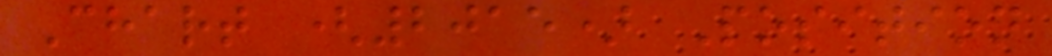Chart (2015) Position
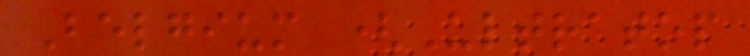Belgium (Ultratop
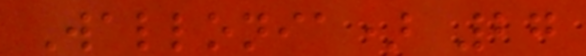Wallonia) 27
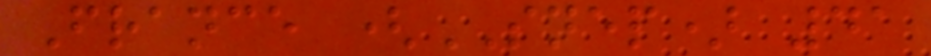France (SNEP) 41
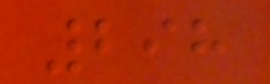298
